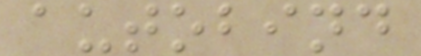autobind
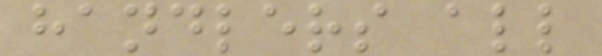handlers all
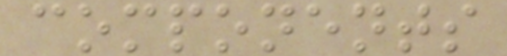components
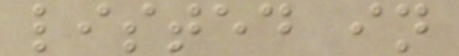listed in
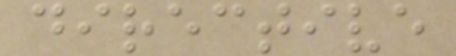directive
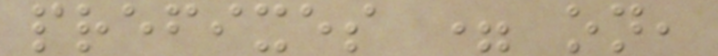prefixes = on,
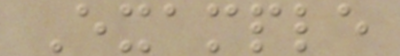Example
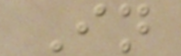In
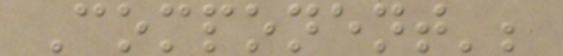Component';
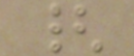{
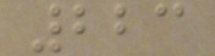223
